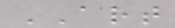ART
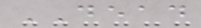DEAD
